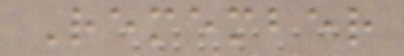Remember
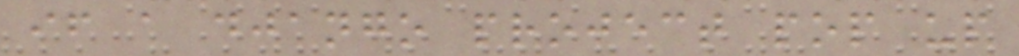if a django project pop up
